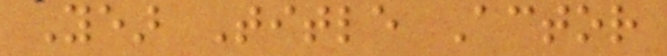Year Title Actor
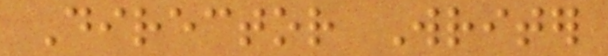Director Writer
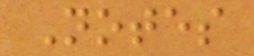Notes
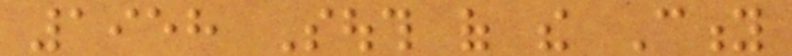1958 South of the City
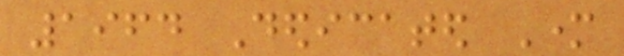1964 Dedicated Mother
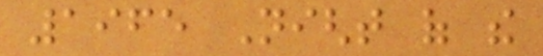1965 Night of the
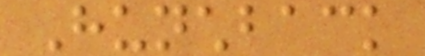Hunchback
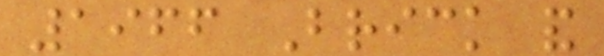1966 Brick and
